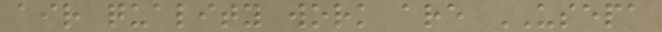air quality work are USEPA
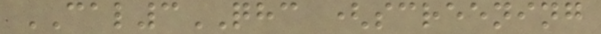CAL3QHC (screening
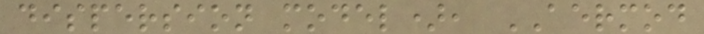dispersion model), AERMOD
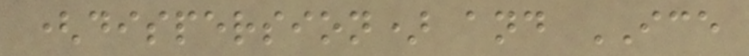(dispersion) and ICE
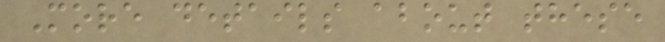More details about these
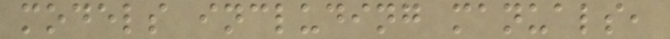models including manuals,
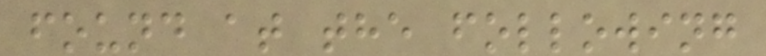found at the following
